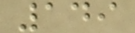149
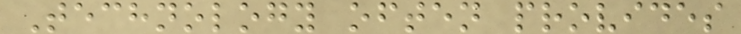Technology often provides
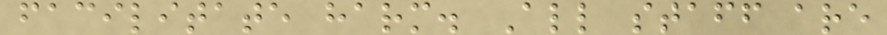facilitate harm. All staff are
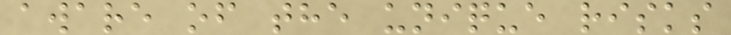aware of the unique risks
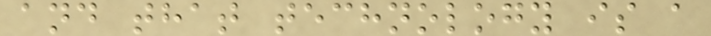and that technology is a
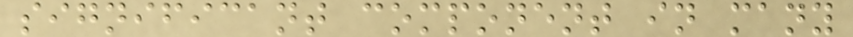significant component in many
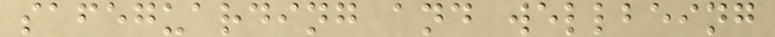safeguarding and wellbeing
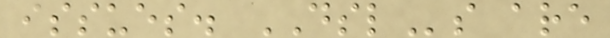issues. DSLs are
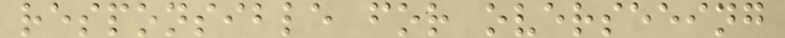responsible for overseeing
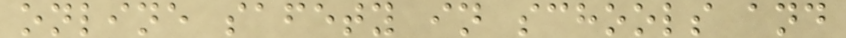online safety in schools and
